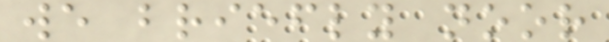we briefly noor
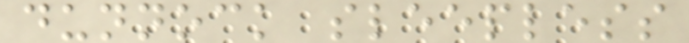dunnock sleepless
